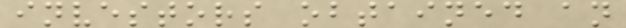investors obtained an
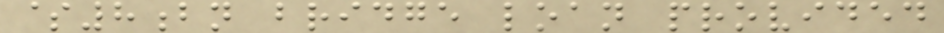$8bn bridge loan provided
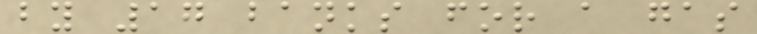by 17 banks for a gas
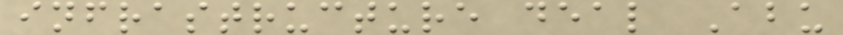infrastructure deal Abu
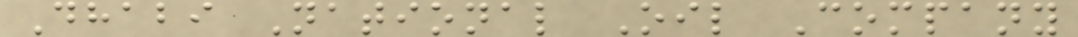Dhabi National Oil Company
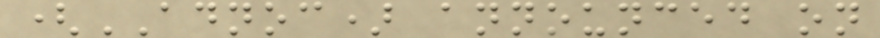(ADNOC) announced on
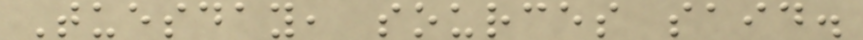Tuesday, sources said.
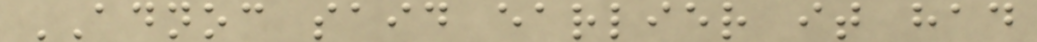ADNOC said earlier it had
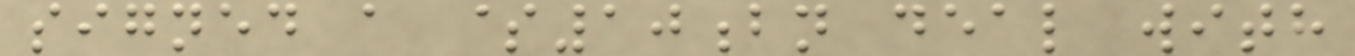signed a $10bn deal with
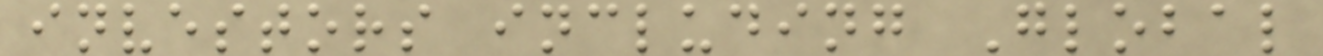investors including Global
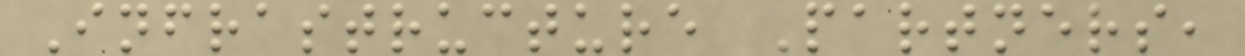Infrastructure Partners,
